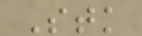Stk
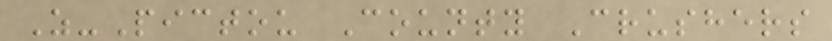Z-Pictou County Crushers
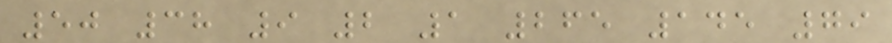50 38 9 2 1 265 145 79
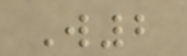W2
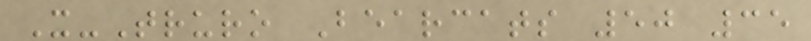X-Truro Bearcats 50 35
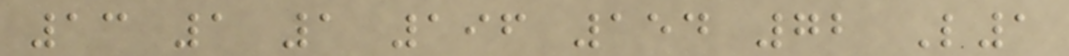13 1 1 196 154 72 L1
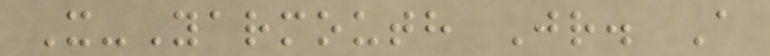X-Yarmouth Jr. A
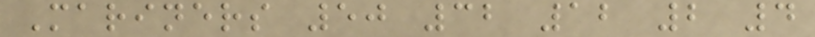Mariners 50 32 12 2 4
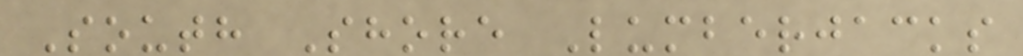South Shore Lumberjacks
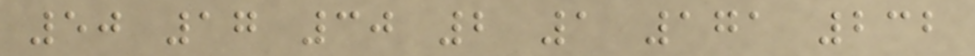50 17 30 2 1 171 232
